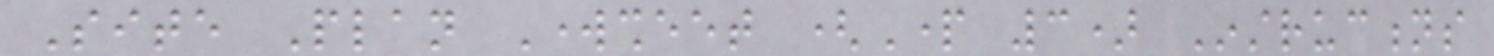Site Plan Worksheet (Part 3) Instructions
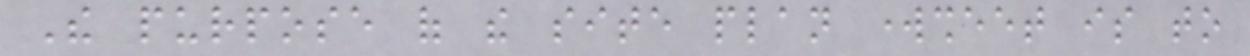The purpose of the site plan worksheet is to
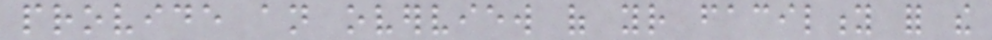provide an overview of your facility for the
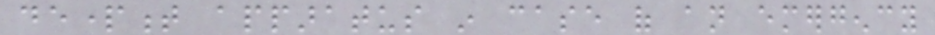department apparatus in case of an emergency
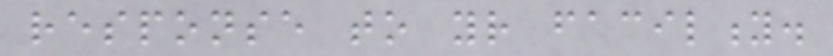response to your facility.
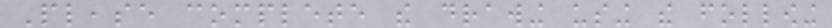Please complete the drawing using the following
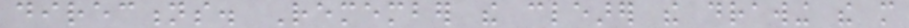directions. Remember the clearer the drawing the more
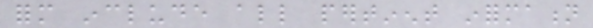form include all pertinent information
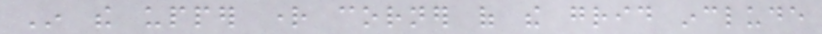In the upper right corner of the grid include
